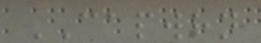CAPWHN
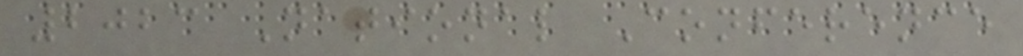2023 National Conference
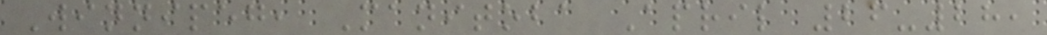Winnipeg, Manitoba April 26-28,
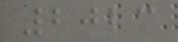2023
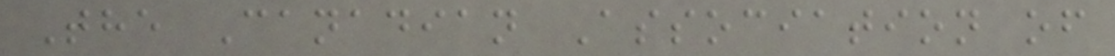The Canadian Association of
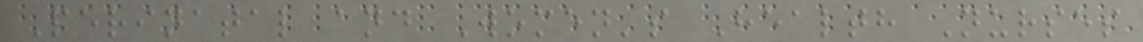Perinatal and Women's Health Nurses
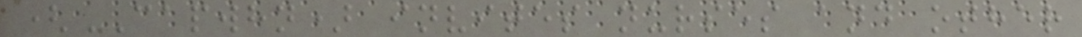(CAPWHN) invites nurses and other
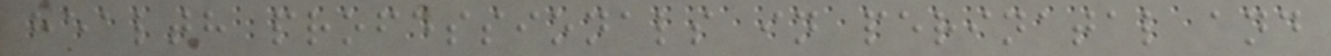health professionals in perinatal and
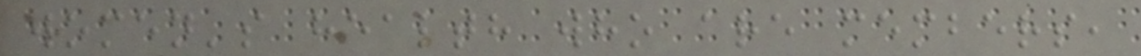women's health who are members,
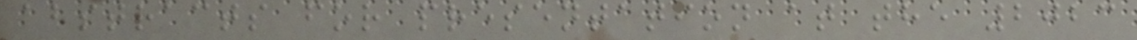abstracts for presentation at the 2023
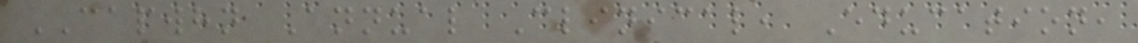CAPWHN Annual Clinical, Education,
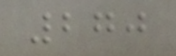270
